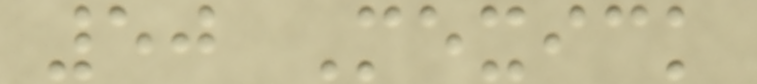50 Mexick
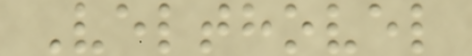Velthovel
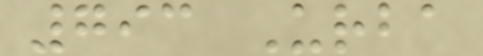793 Urba
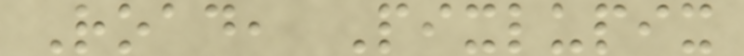Road, Pixlupix
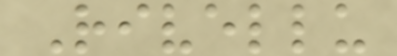Rivellu
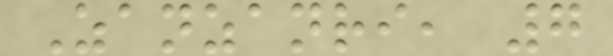Zanzanri, 7
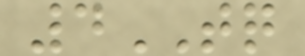4TQ
